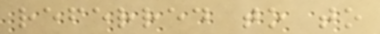referred to to
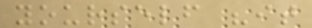yourself "it
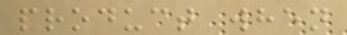product when
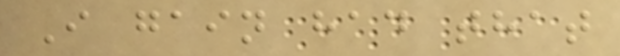I gain had that
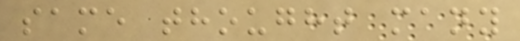same thought many
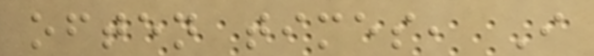often times, I
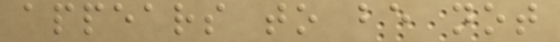appears to be not
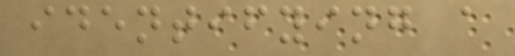identifying a
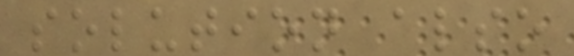solution also
